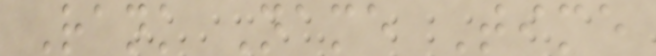Rank Name Time
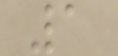1
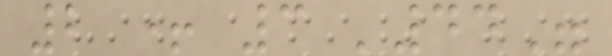2 + 3 '44"
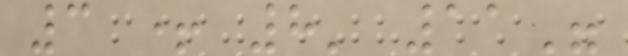3 + 8' 11"
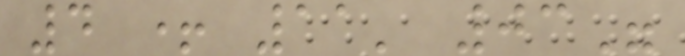4 + 11' 03"
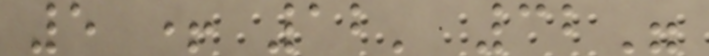5 + 12' 32"
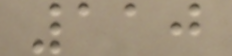110
